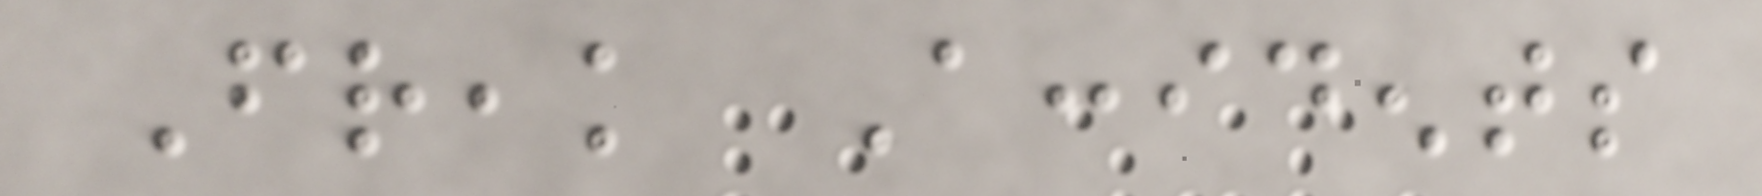Freak Accidents
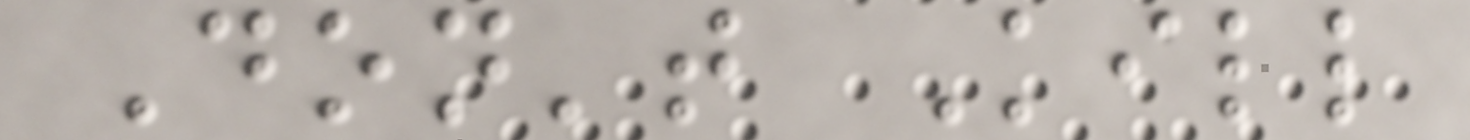Don't Kill
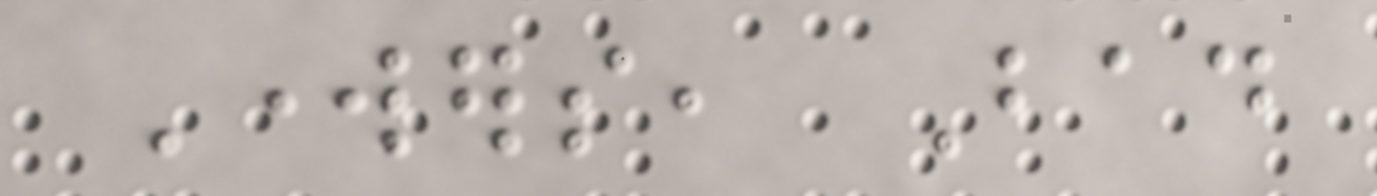Workers, Bad
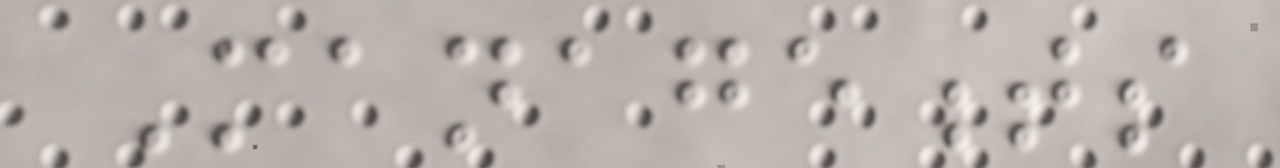Managements
